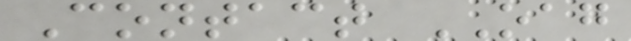Contact OAG
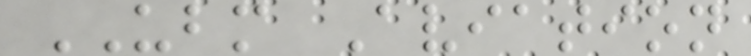UBM Aviation
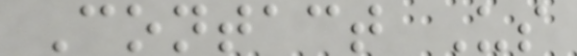Contact Us
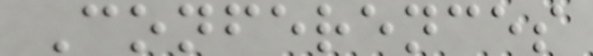Conferences
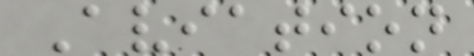Aviation
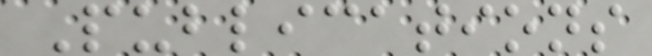Publications
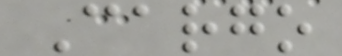Cargo
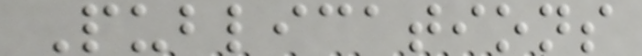Publications
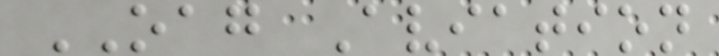OAG Aviation
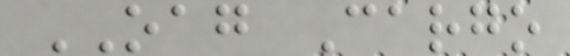OAG Cargo
